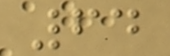64
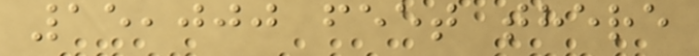15,000 feet there
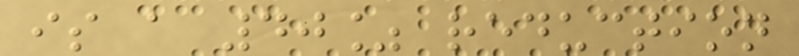is a 40% reduction
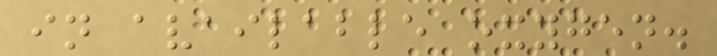in available oxygen.
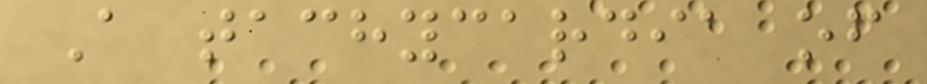A tachycardia of
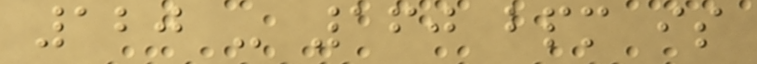120 - 160 bpm is
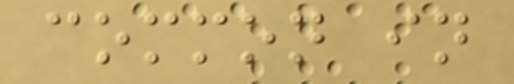common in
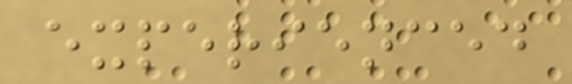experienced
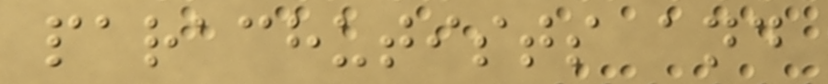parachutists and
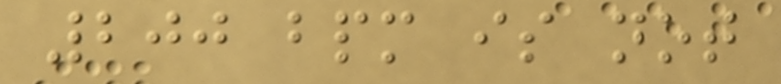200 bpm is not
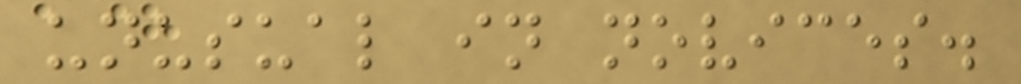unusual in novices.
